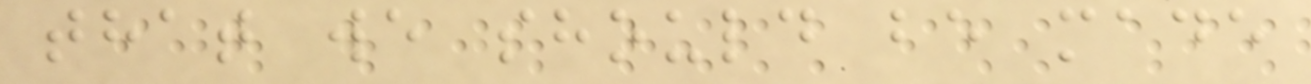that we should be made
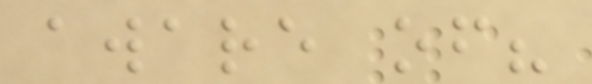aware of?
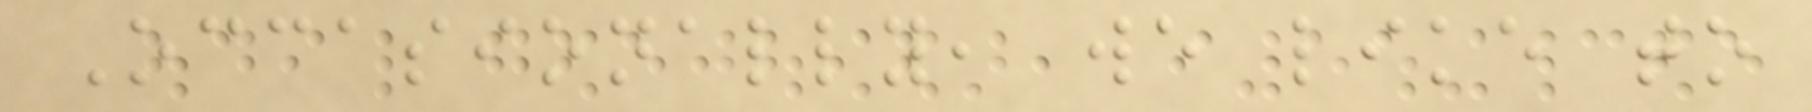Occasionally, we like to
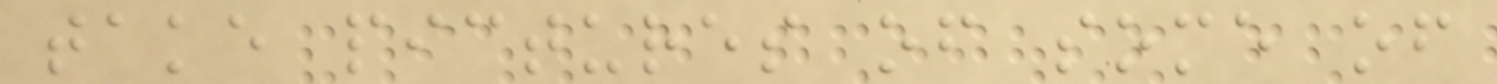take pictures of some of
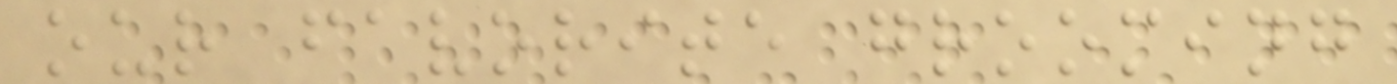our favorite grooming
